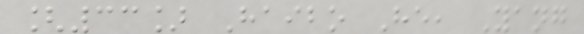[33] Haibo He, Yang
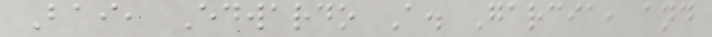Bai, Edwardo A. Garcia, and
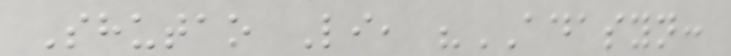Shutao Li, "ADASYN:
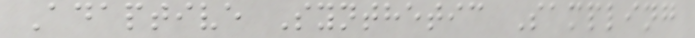Adaptive Synthetic Sampling
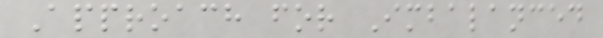Approach for Imbalanced
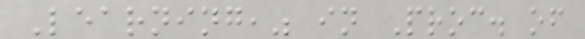Learning," in Proc. of
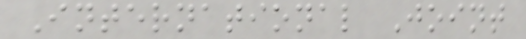International Joint
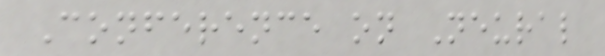Conference on Neural
